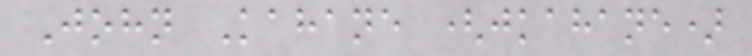John Kahane (jkahane)
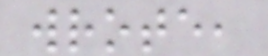wrote,
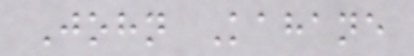John Kahane
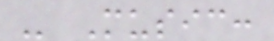- Music:
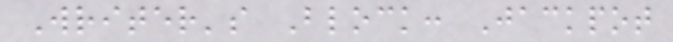Writer's Block: Jackpot
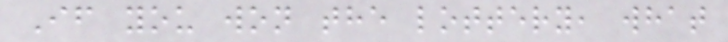If you won the lottery, what
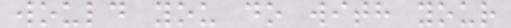would you do with your
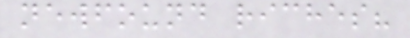newfound riches?
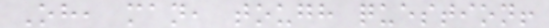Oh, man, tough question!
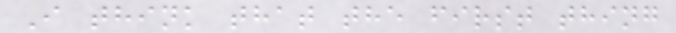I think that the first thing
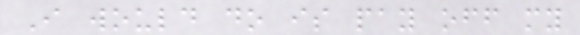I would do is pay off my
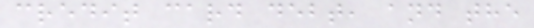credit card debt, and the
